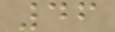46
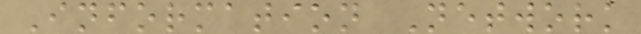Information Network
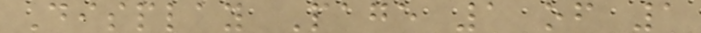Display Page 1 of 1
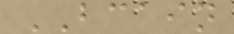BCAIN
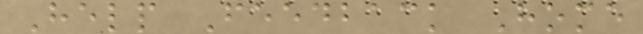Help Feedback Home
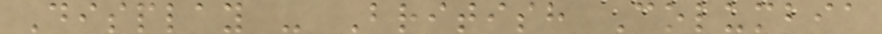Display - British Columbia
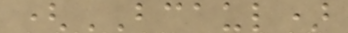(BCAUL)
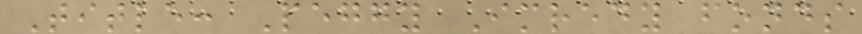Title: Peggy Imredy fonds
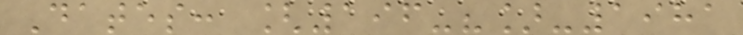Dates: [196-?]-1981
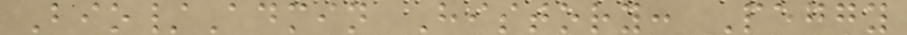Bio/Admin History: Peggy
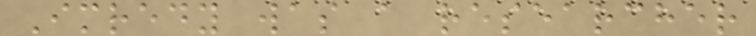Imredy was a researcher
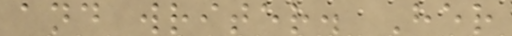and writer. Her
